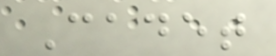Cadet
